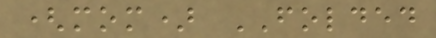(mom) FOLDED
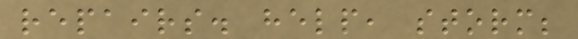repairs. help, storm;
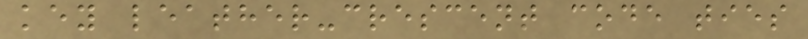key leather-crescent code ties
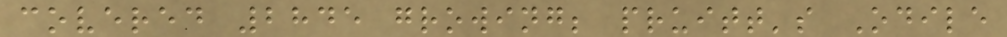covered 2845 growing; pruitt's Odile
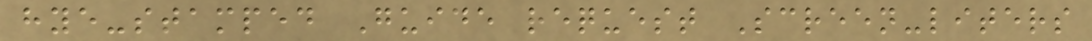hye-stamped Guide request Screen-liters
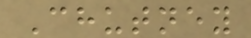Chutney
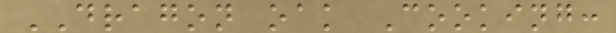DRAGON oak Cooking:
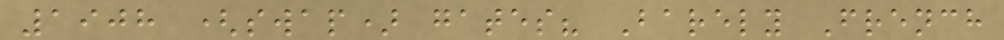1908 (swap) gates? Barely French
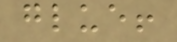glue!
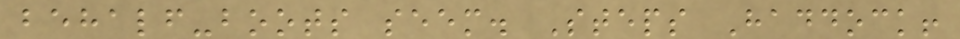behalf-boots seem. Steps Haddock!
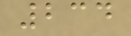234
